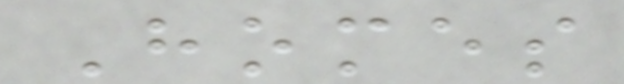Homes
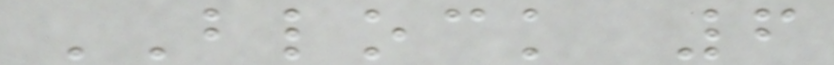BLOCK 6
